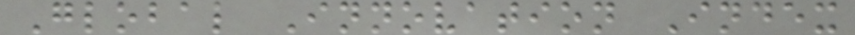Global Innovation Index
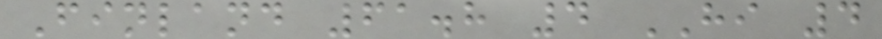Finland 61.8 4 HI 4
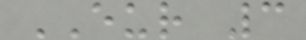EUR 3
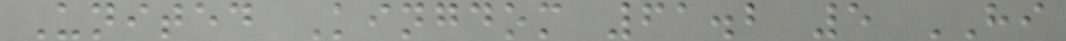United Kingdom 61.2 5 HI
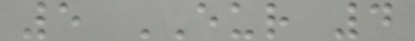5 EUR 4
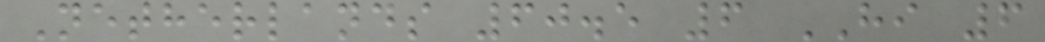Netherlands 60.5 6 HI 6
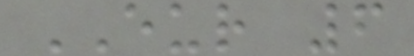EUR 6
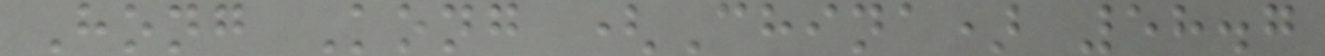Hong Kong (China) 58.7
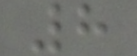8
